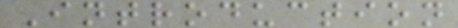Introduction
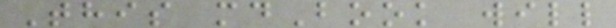This mdBook will
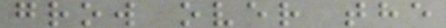grow over the
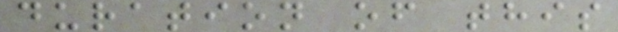duration of this
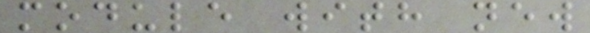module with new
